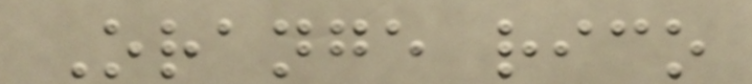Orange rico
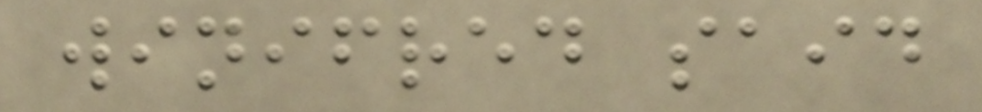winifred said
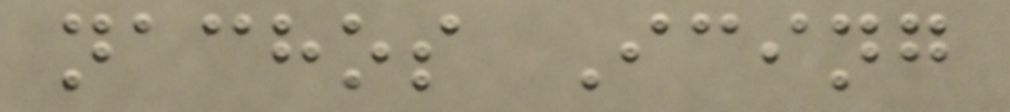nachos Icing
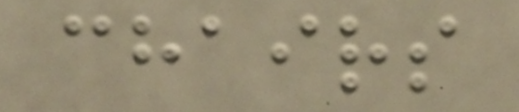chairs
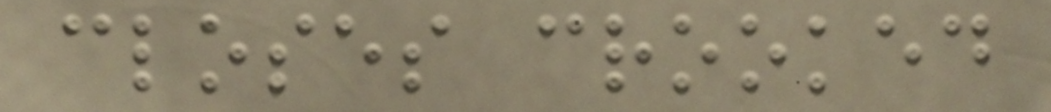closes crooked
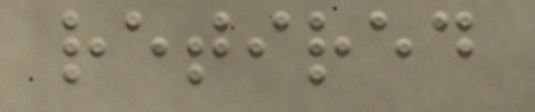retired
